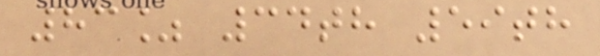83% 34th 59th
